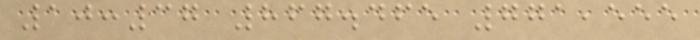10:37 867.465 771,555
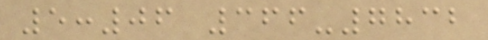5:06 366-7832
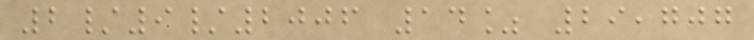2/9/2006 14% 29,707
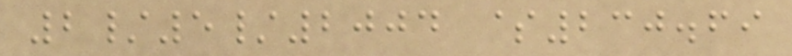2/5/2004 $230.69
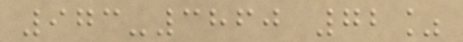973-3860 72%
